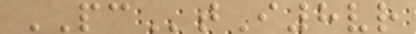PCtI8vr
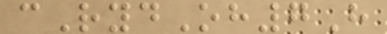cRydOh7H
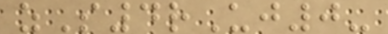zS4rUj0-
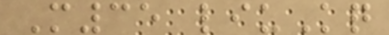M35 liuKq
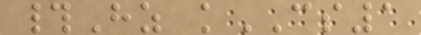#Hz kCS1
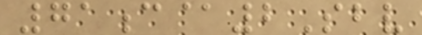71c@2Sbv
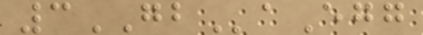3GBaEgg
